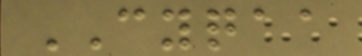CYQAA
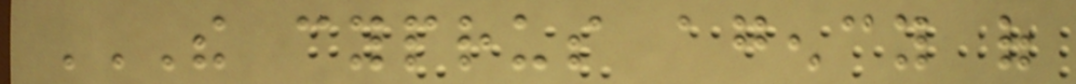THE CYPRUS AGENCY OF
